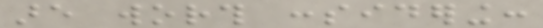are worth considering:
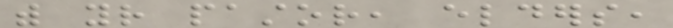with your pastor, elders,
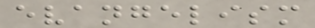evangelism
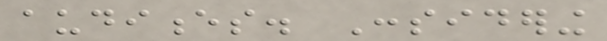audiences. Considering
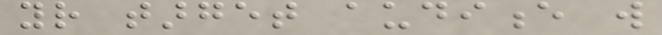your target audience will
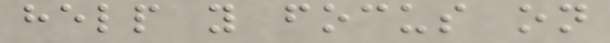help you focus on
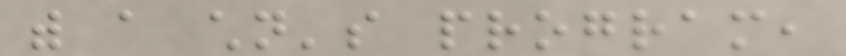with a children's program,
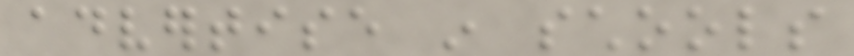advertise in schools
